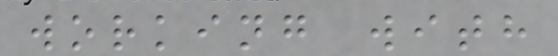working with
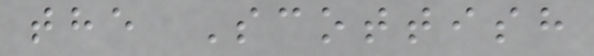the Scottish
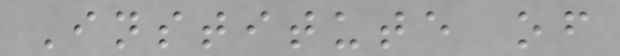Institute of
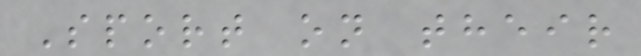Sport on their
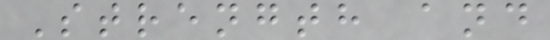Strength and
